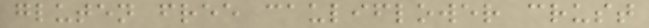gluten free cauliflower crust
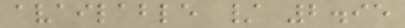available / 2.95
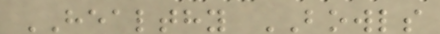HEALTHY BOWLS
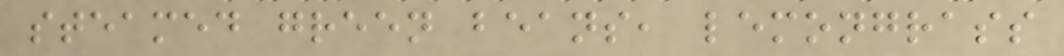steamed green beans, lemongrass
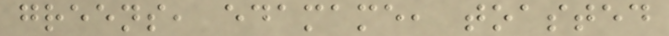greens, edamame, toasted
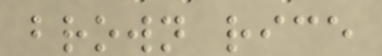brown rice
